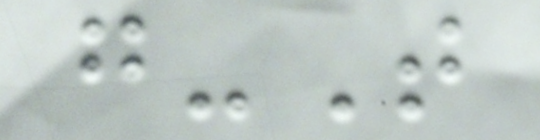g-T
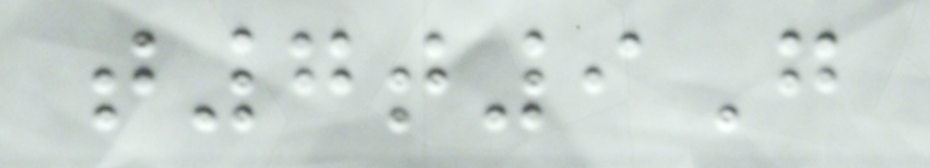t7t9G
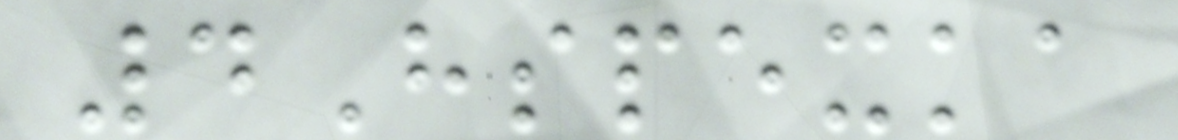4Hspexka
